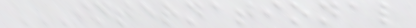INTERNATIONAL
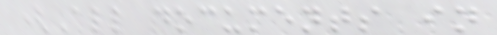(All documents in
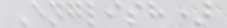English)
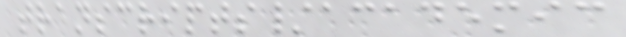transcripts/academic
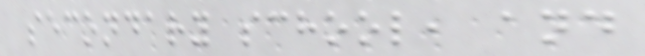secondary school, and
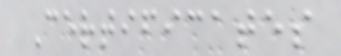Certificates
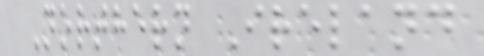Northern Ireland
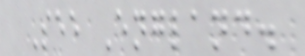See England.
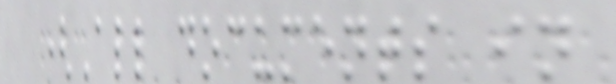(All documents in
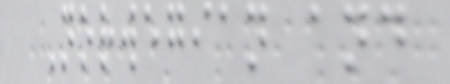Norwegian and
